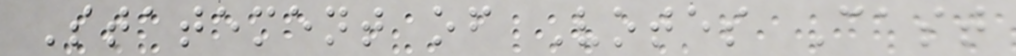Statement of Votes Cast
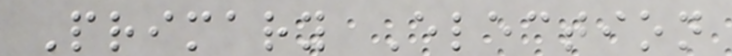Primary Election
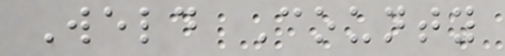Weld County
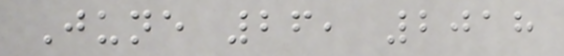June 26, 2018
